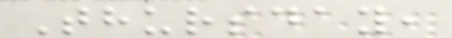Thursday,
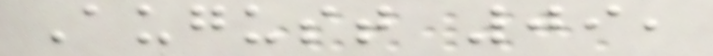August 09,
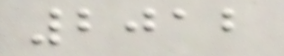2012
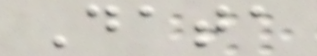Data
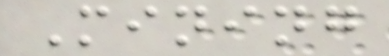Mining
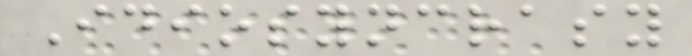Idiosyncrasy
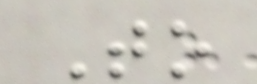To
